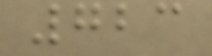723
